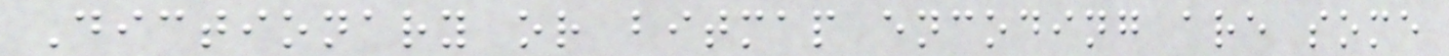Dictionary or bitmap encoding are some
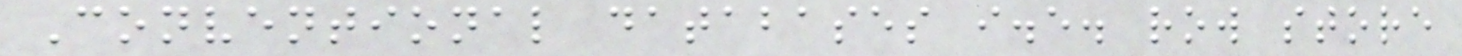Conventional databases i.e. row store
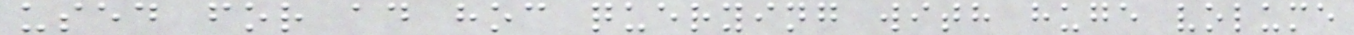used for ad hoc querying with huge volume
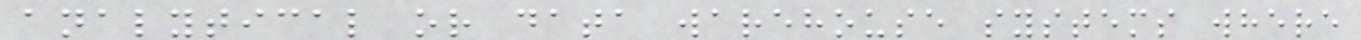analytical or data warehouse systems where
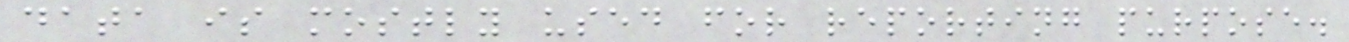data is mostly used for reporting purpose.
